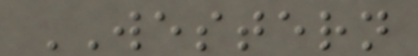WESTERN
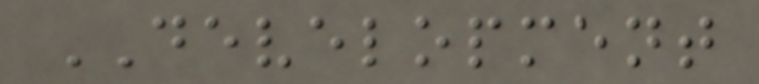DEVELOPMENT
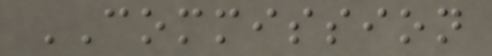COMMISSION
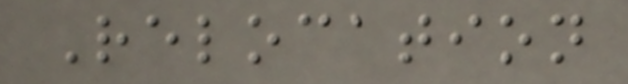Relocation
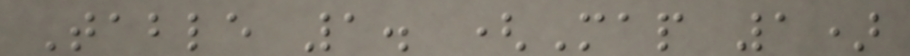Table 1. (Map 1)
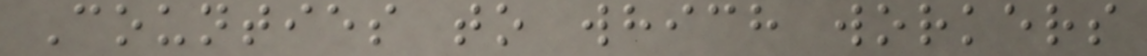Counties to which workers
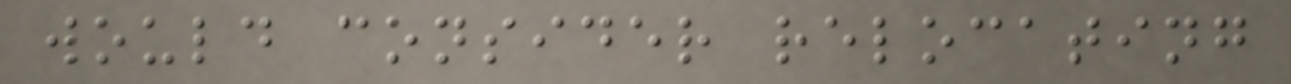would consider relocating
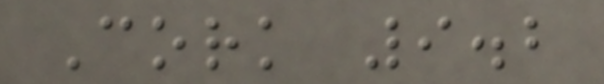Cork 9.2
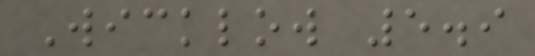Wicklow 5.9
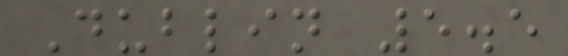Dublin 5.5
